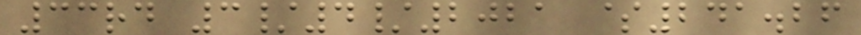33rd 3/4/2021 $241.26
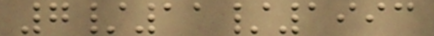7/11/1993
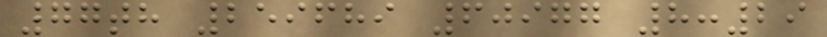77th 259689 60977 8:29
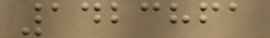1423861
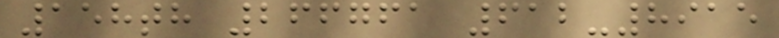158th 266761 612-8915
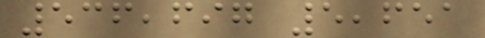536,697 5,651
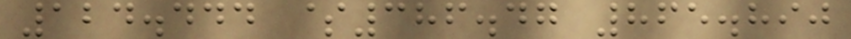124.444 $386.47 865.890
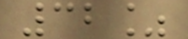32%
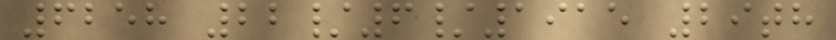6258 22/6/1915 29th
